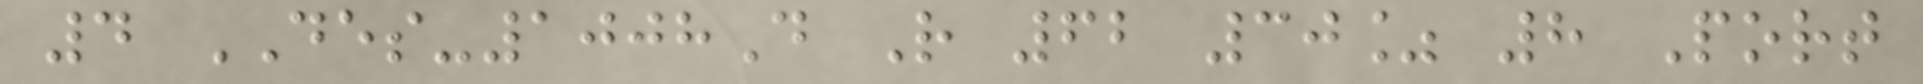4 DES-1008D R 62 30% 8 Port
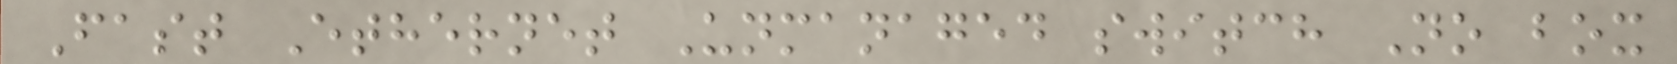Fast Ethernet Unmanaged switch No box
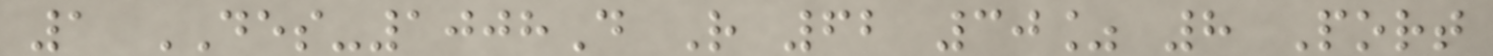1 DES-1008D R 62 30% 8 Port
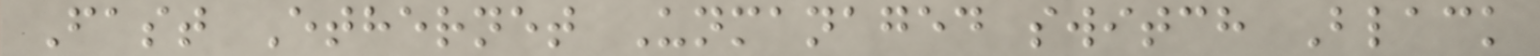Fast Ethernet Unmanaged switch Black
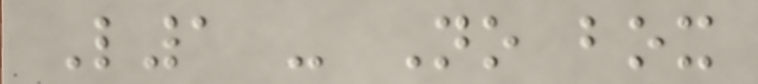L1 - No box
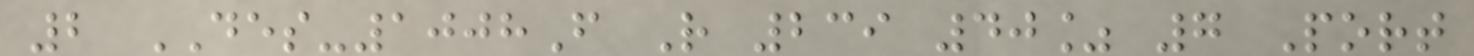2 DES-1008F R 239 40% 7 Port
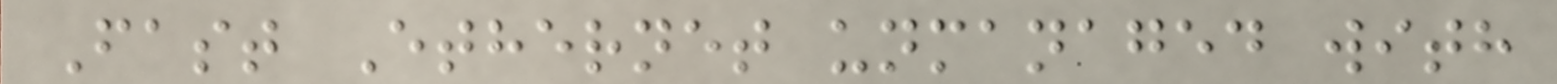Fast Ethernet unmanaged with
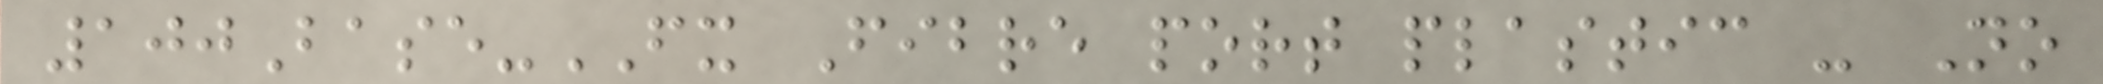100Base-FX Fibre port plastic - No
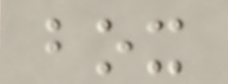box
